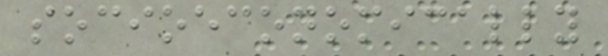socioeconomically
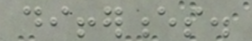differences.
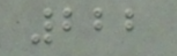222
